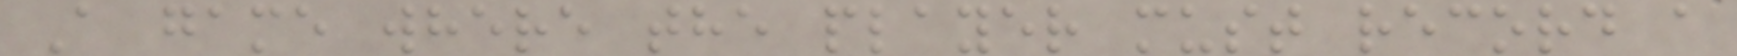A game where the player must record a
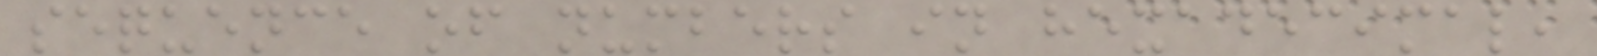sequence of numbers in hexadecimal,
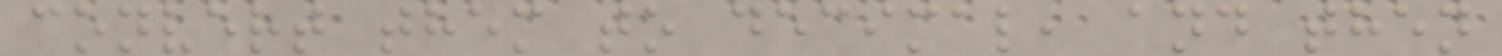convert them to decimal, and then
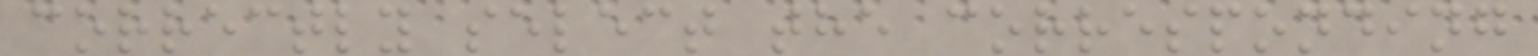correctly select the corresponding
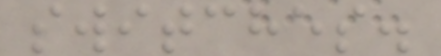switches.
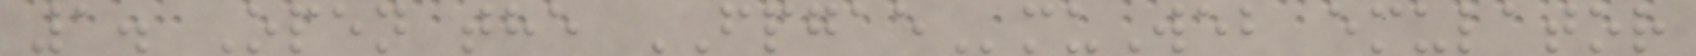1. Open the FPGAEmuWeb emulator
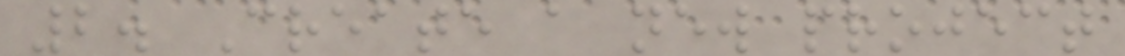2. Create a new project
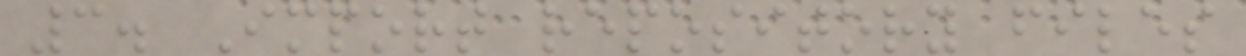3. Import repository files
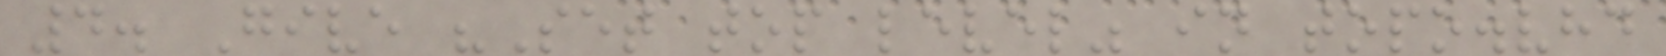4. Give "Set top level" in topo.vhd
